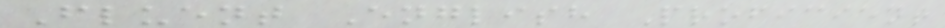Fluent English Proficient
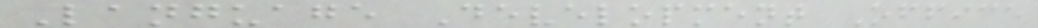Language Development Office
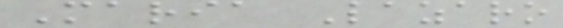Maria Lazaro
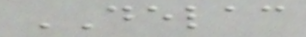DELAC
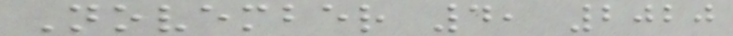November 4, 2020
